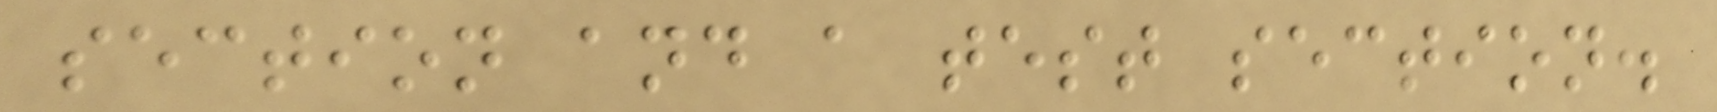section and a test section.
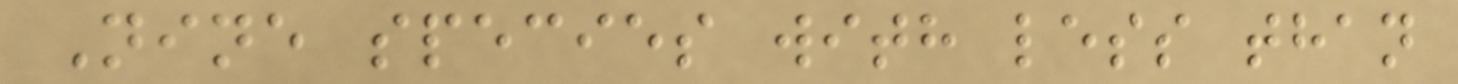Nine species with less than
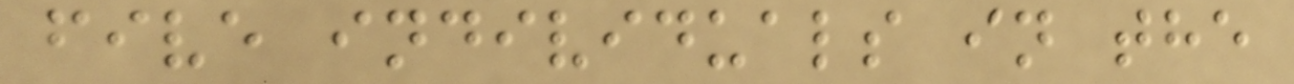five individuals in the
